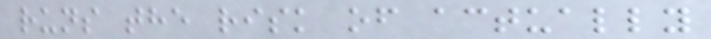runs the risk of actually
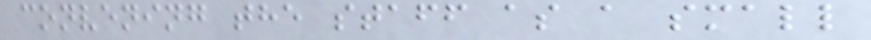convening the staff as a small
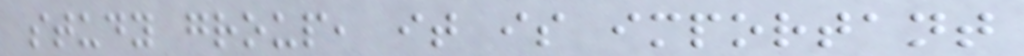study group, it is important
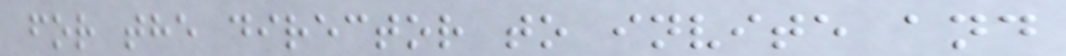for the director to invite and
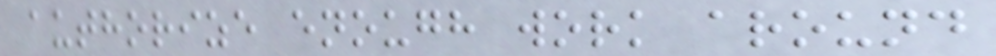authorize enough work around
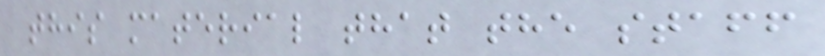this material that the staff
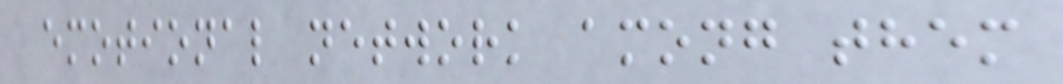emotional network among them
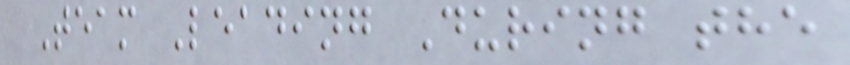Team Leading During the
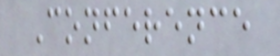Conference
